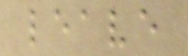leave
